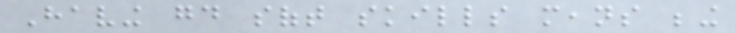Having good soft skills means being
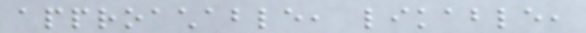approachable, likable,
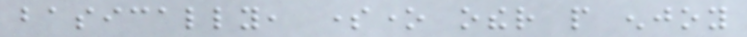basically, someone other people enjoy
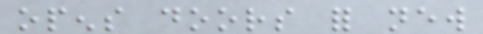opens doors for new
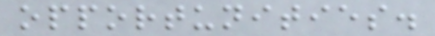opportunities.
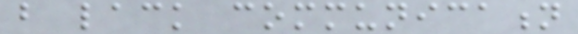but lack communication
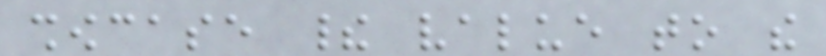showcase their value to the
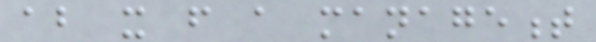about it from a management
